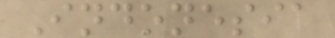Indonesia
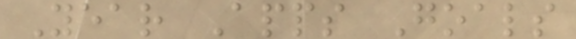Year Apps Goals
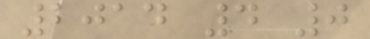2014 4 0
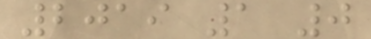2019 1 0
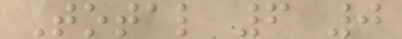Total 6 0
